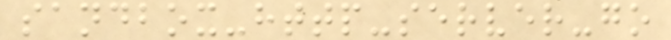sandbox-http-server-go
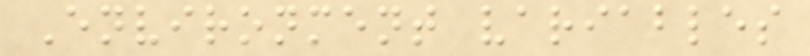Environment variables
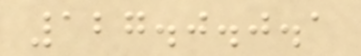127.0.0.1
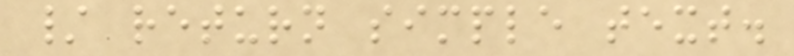/ return simple text.
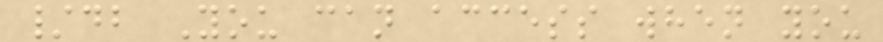/db You can access when you
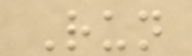Run
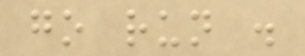go run .
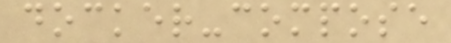docker-compose
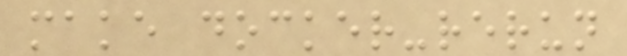make docker-rerun
